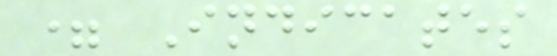= Indicates
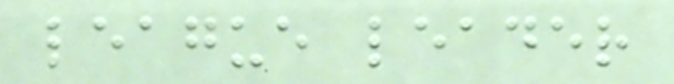league leader
